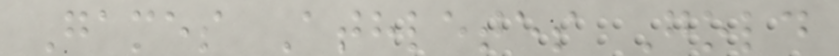Games Athletes Gold
